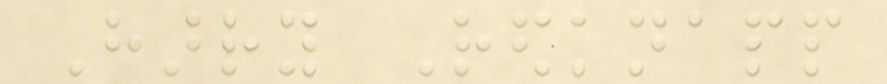Harry Redknapp
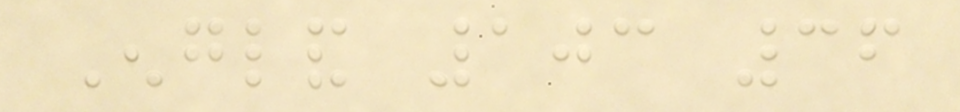England 103 36
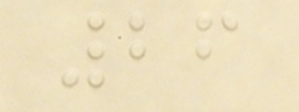26
